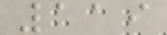119
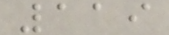119
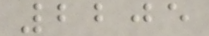2205
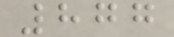877
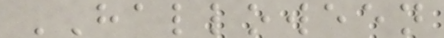HALLOWEEN
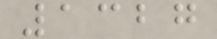1327
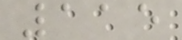115
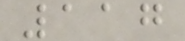117
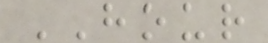HOUR
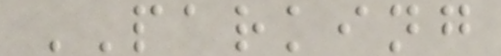PARKING
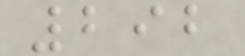292
